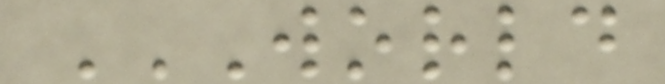WORLD
